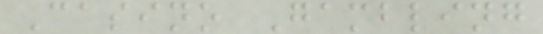Casino Gambling
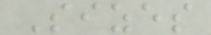Sizes
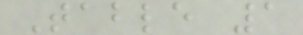Table 1
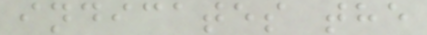indicates the
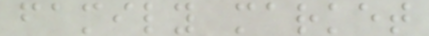family market
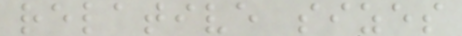relative sizes
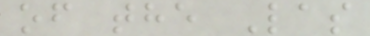of the Las
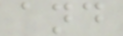and
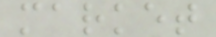market
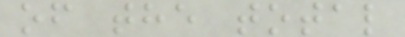of the total
